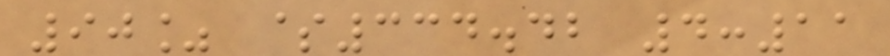90% $334.42 4:11
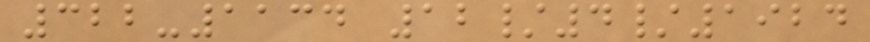322-1134 12/4/1924
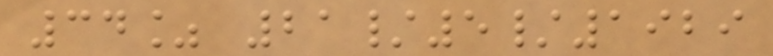34% 21/5/1929
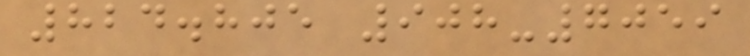824.805 908-7059
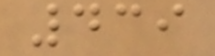439
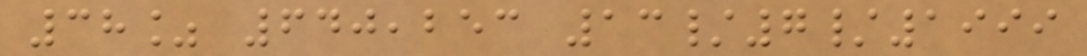38% 640,253 13/7/1999
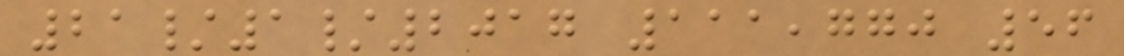21/1/2017 111,770 56
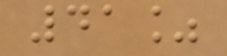41%
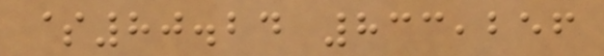$80.24 833,256
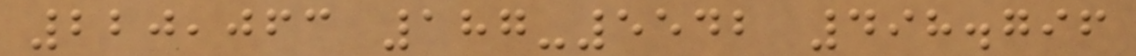220,063 187-5542 498.796
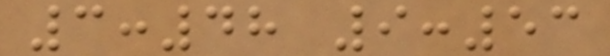3:48 9:53
